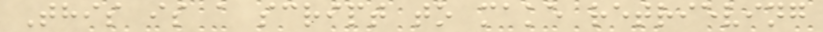This is a script to make retrieving
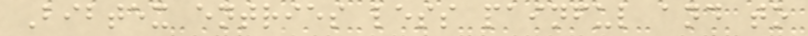Bibtex entries less painful and to
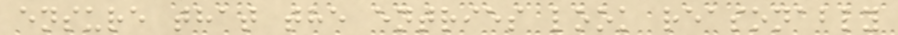ensure that the entries look reasonably
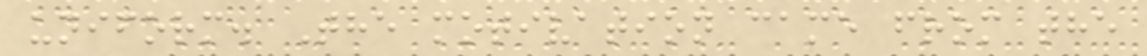uniform. The motivation came from the
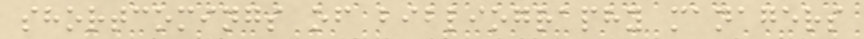shortcomings of bibliography managers
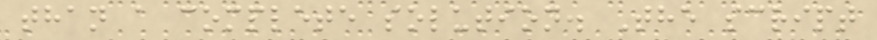than a complete solution. The script
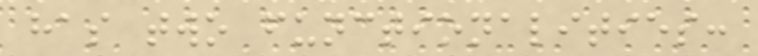has two functionalities:
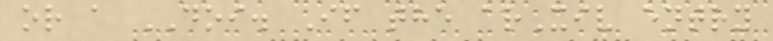or a DOI. If the arXiv entry
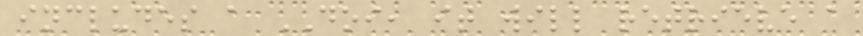includes a DOI, it will retrieve a
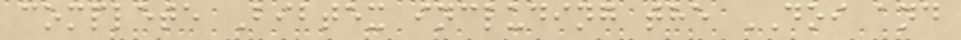complete Bibtex including the DOI and
